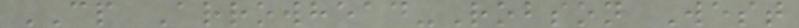CP Arrowhead-Robson West
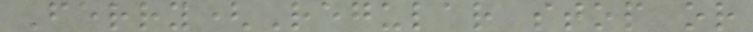Ferry(Regular stop or
